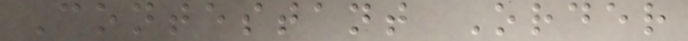Contestant Order
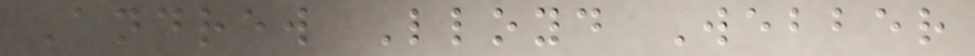Andrew Lloyd Webber
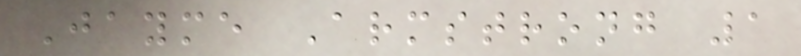Jayme Armstrong 1
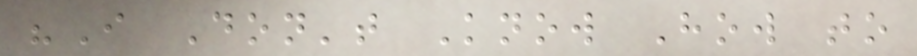"I Don't Know How to
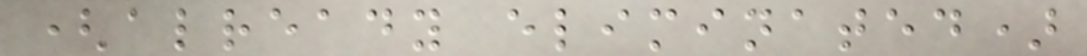(already eliminated)
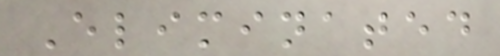Eliminated
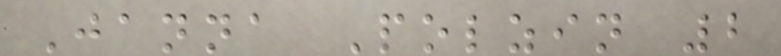Janna Polzin 2
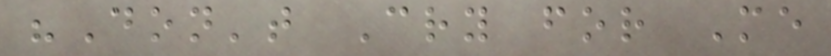"Don't Cry for Me
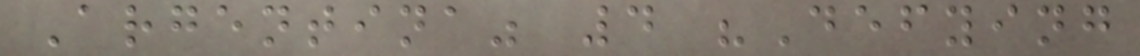Argentina" 4 "Defying
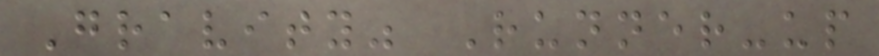Gravity" Runner-up
